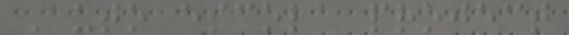Auto escola project
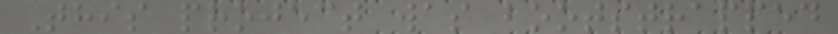This project was bootstrapped
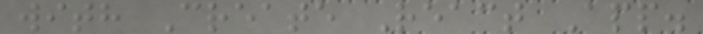with Create React App.
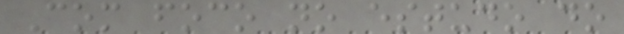Com foco no estudo do
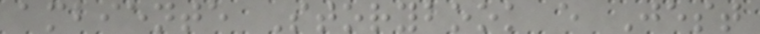ambiente Storybook e Jest
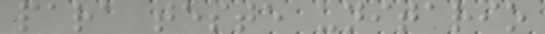para teste unitario
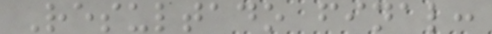Resultado final:
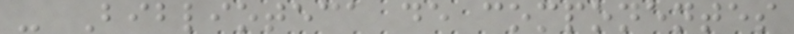- Biblioteca de componentes
